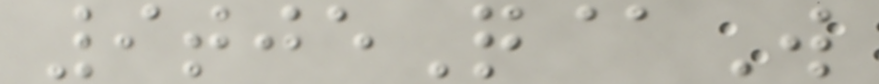9tjeQ@W
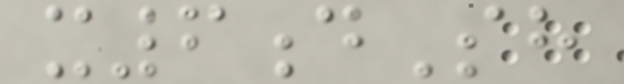x6dSh
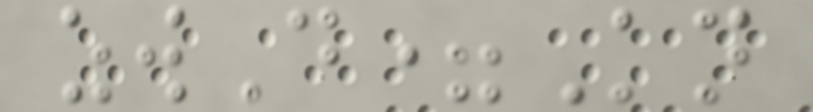zwD=Kn
